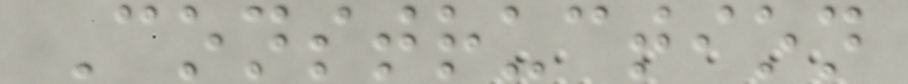Construction
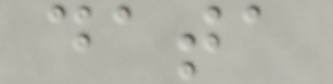data
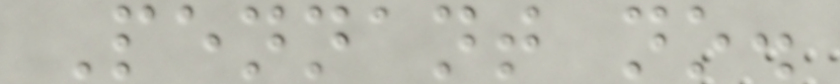Pennant no.
